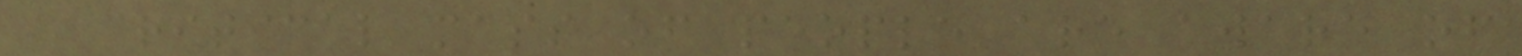a critical mass of people are aware of
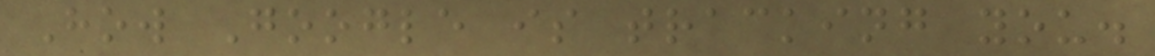How Google is tracking you.
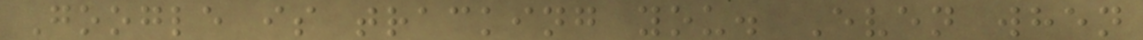Google is tracking you. Even when
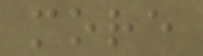more
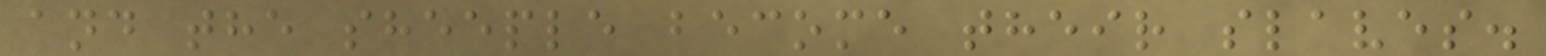and the sheeple become their slaves.
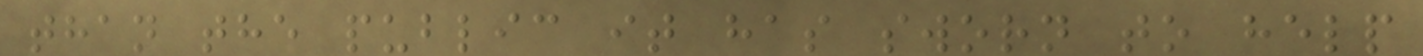than the public it has sworn to help
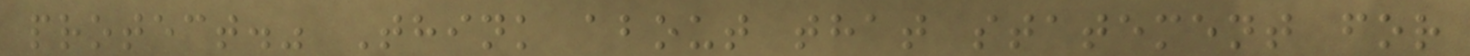protect." Think about that statement for
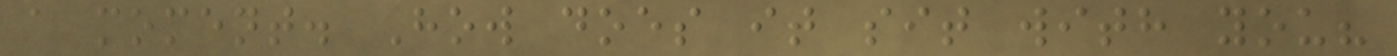a moment. How does it sit with you?
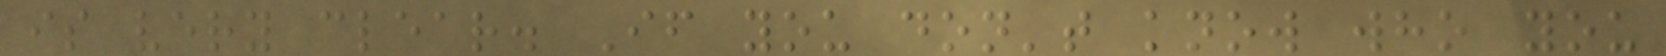is very clear. If you don't know who you
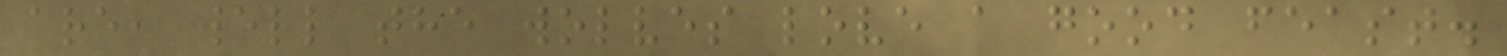are, well the wolves love a good feast.
